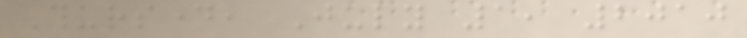Thursday, July 1, 2010
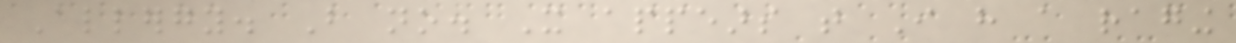Allergy. But no. It appears that I have a raging
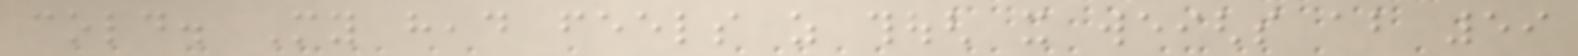cold. My head feels as though it weighs about 59
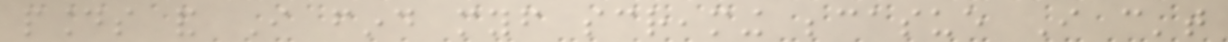pounds and I find myself screaming becasue I can't
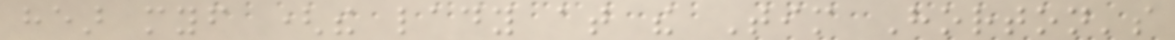hear myself (the lady at the Tim Horton's
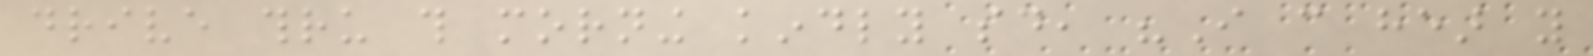drive thru this morning kindly said, "I can hear you
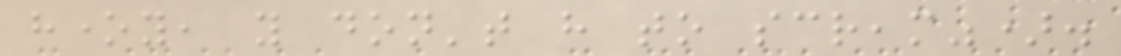honey, you don't have to scream").
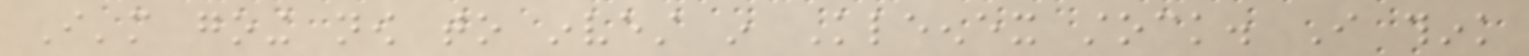I'm going now to invest in Kleenex stock. I think
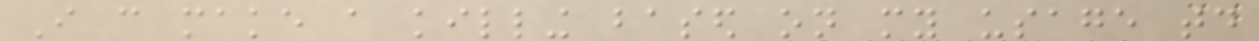I can make a killing based on my usage today
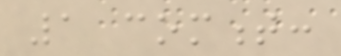1 comment:
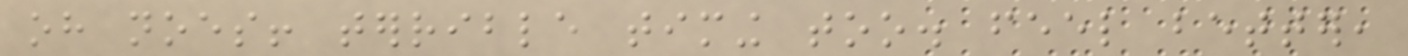oh noes! terrible timing too. feel better,
